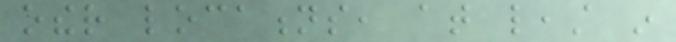other locations, at least in
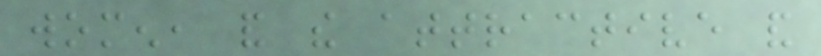women, and the attractive and
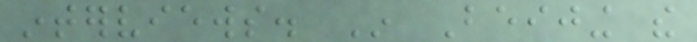interviews. In Beijing the
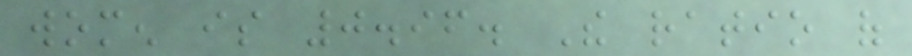women is 0.96. The ratio of
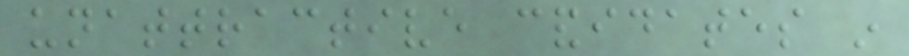unattractive candidates in
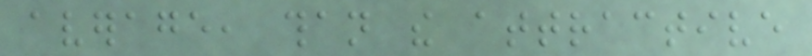average, than the attractive
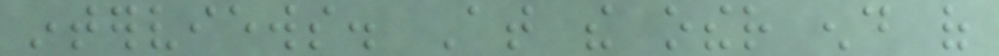interviews. At the other end of
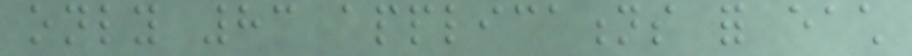only 83 applications for each
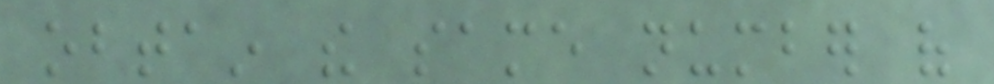obtain the same number of
